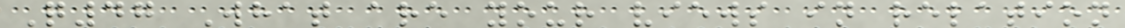Q47 What are your views in relation
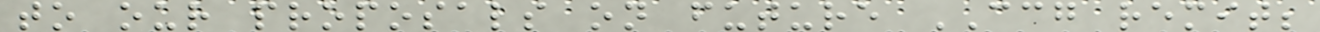to our proposals on future CCG remit;
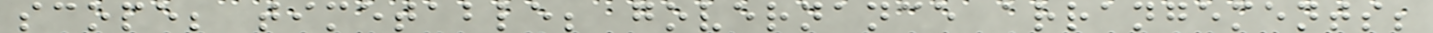scope; timetable; governance arrangements;
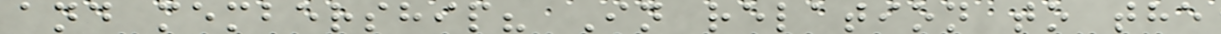and membership? In relation to the
